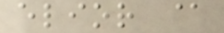elior @
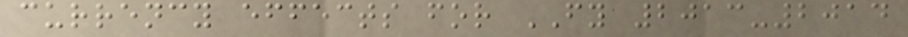currency effects for FY 2013-2014
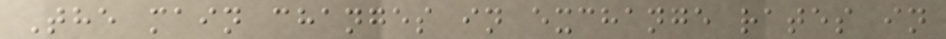The main changes in exchange rates in
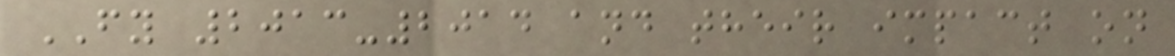FY 2013-2014 and their impact on
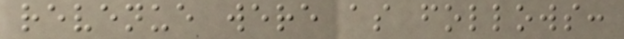revenue were as follows:
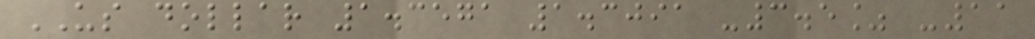US dollar 1.3571 1.3091 -3.5% -11
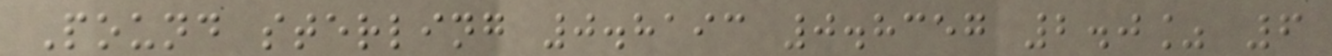Pound sterling 0.8193 0.8357 2.0% 6
